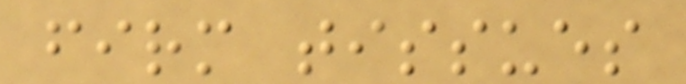firm tissues
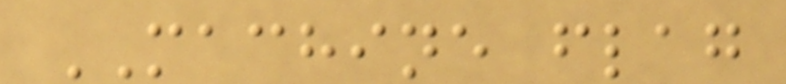MACHINE flag
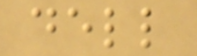dell
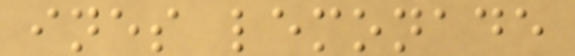ines lemonade
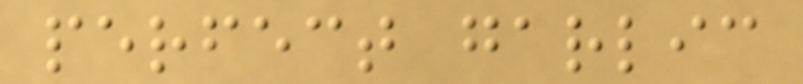perfect garlic
